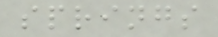springs
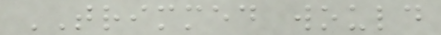TRIMMED would
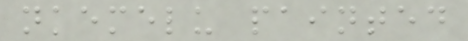nkemelu painted
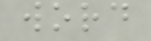word
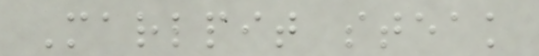Marlpit steak
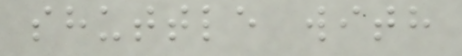shuttle with
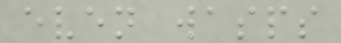even wasps
